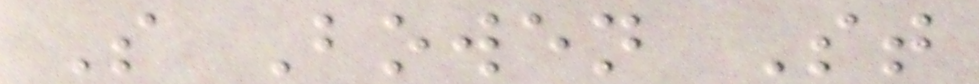S Bowen St
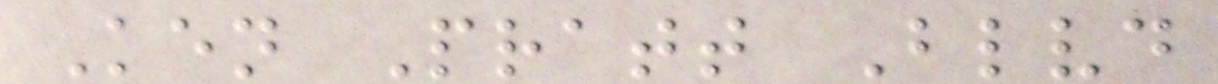Ken Pratt Blvd
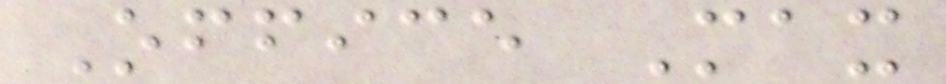Office Max
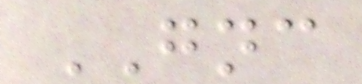GNC
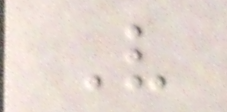V
